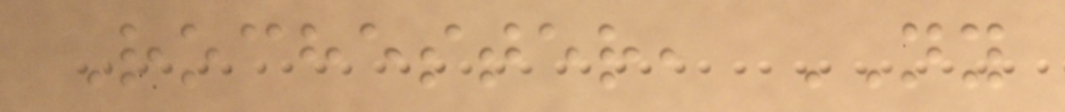Rochester, NY
